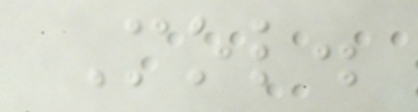Mol.
